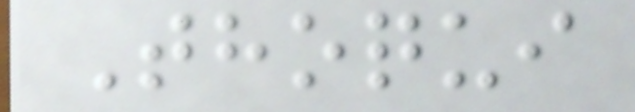Thoqui
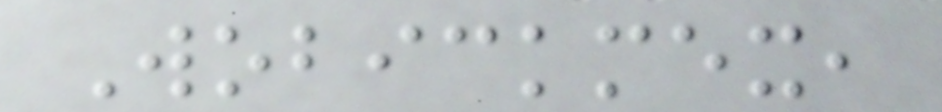Wobickmex,
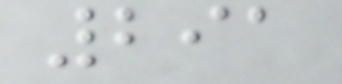291
